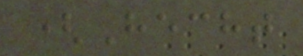(Hecht
